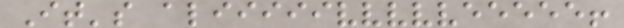It's aliiiiivvvvveeeee!
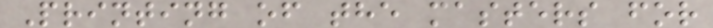Printing of the masters for
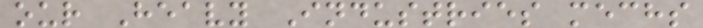our Heavy Industries mechs
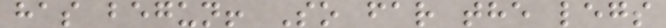has begun! So far the legs
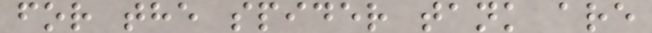for the spider tank are
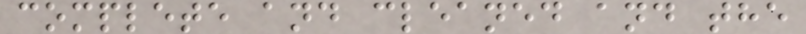complete and cleaned and the
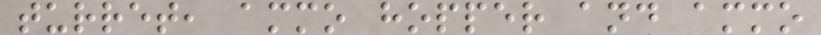turret, ammo hopper and ammo
